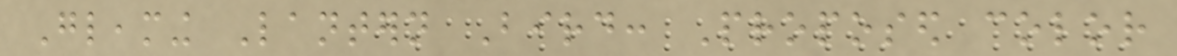Gleaming Lantern Bird: Proposed color
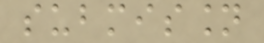submission
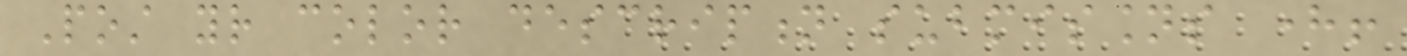Post your color description submissions here!
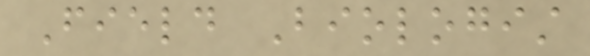Field Biologist
